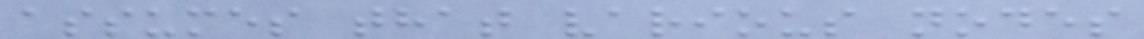assumes that various nodes
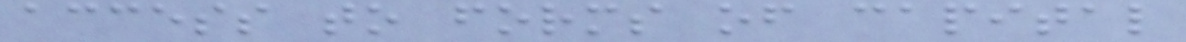access to forms of capital
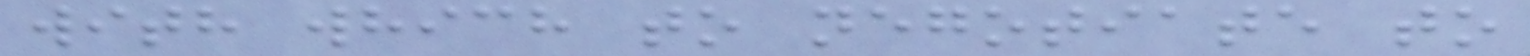with which to negotiate to
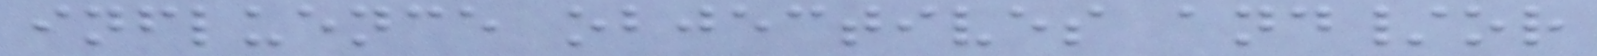influence objectives and/or
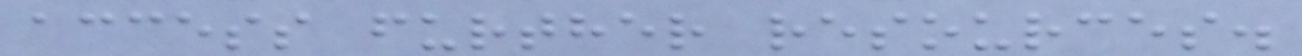access further resources.
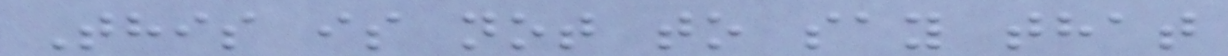This is not to say that
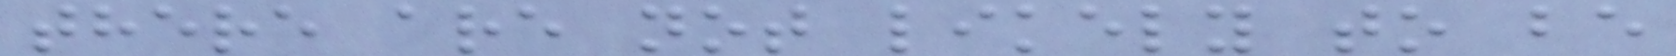there are not likely to be
